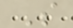S
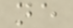ne
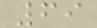69
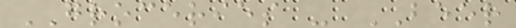GROCERIES - BEER
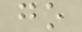go
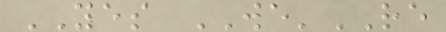YES WE'RE
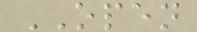OPEN
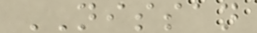NISSAN
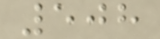508
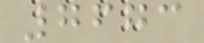7673
